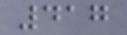417
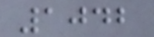1042
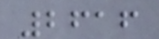2616
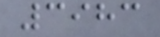3983
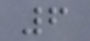6
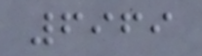6969
